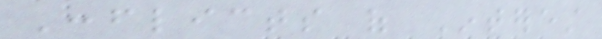Conflicts of Interest
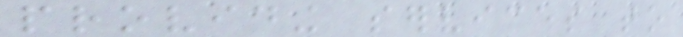providing services to
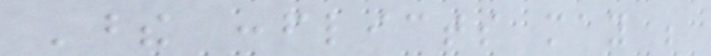These conflicts may be
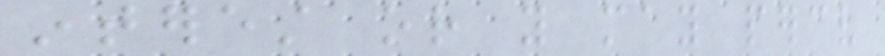interest or you may perceive
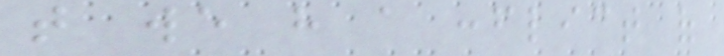that we have a conflict of
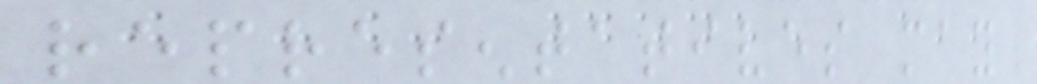representatives may
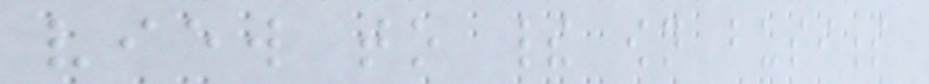view to their own business
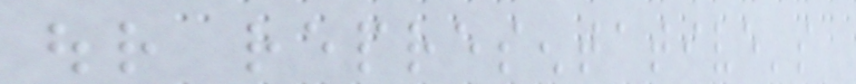our representative's
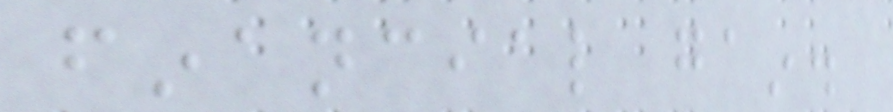financial gain.
